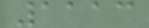1113
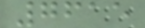7615
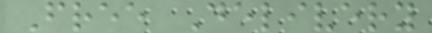Free Delivery
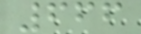666
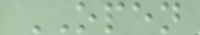OPEN
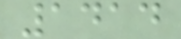1414
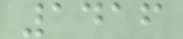1416
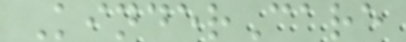KinderCare
